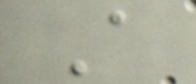A
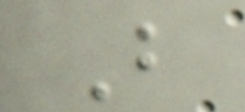B
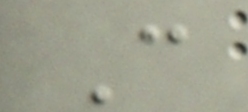C
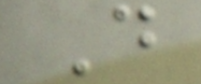D
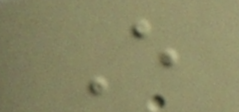E
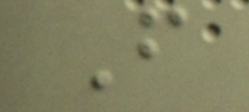F
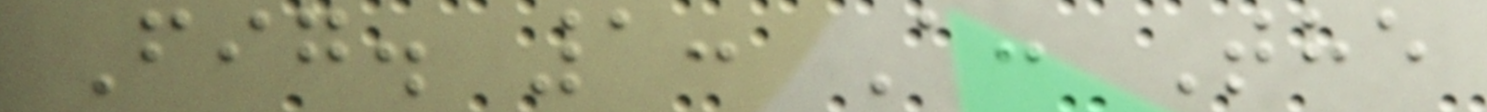Fig. 1: A: The
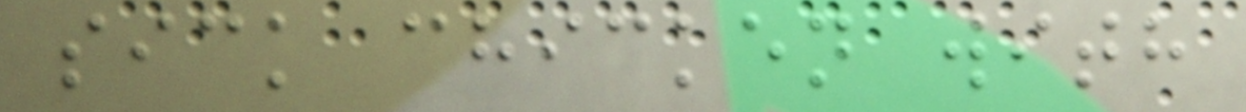sick chicken with
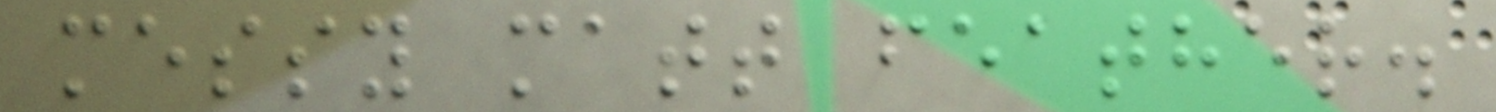messy matt feather.
